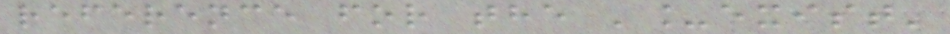reference for the '_exist'
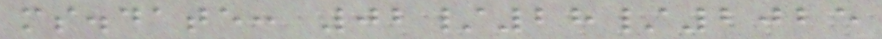ms.date: 02/28/2025
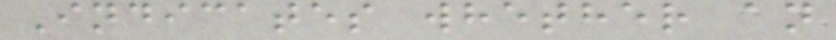Indicates whether an
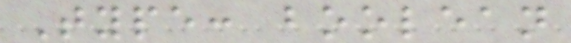Type: boolean
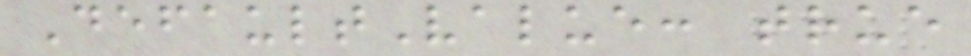DefaultValue: true
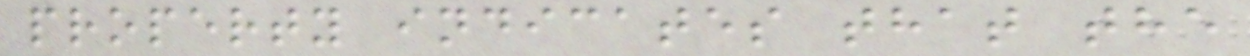property indicates that the
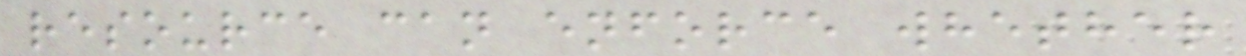resource can enforce whether
